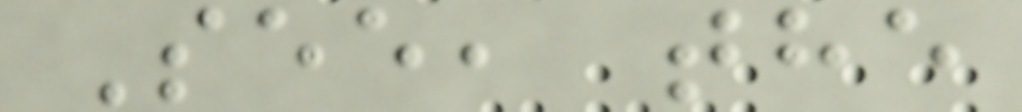See, the
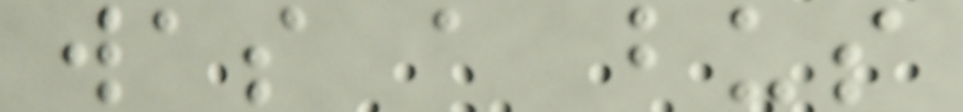was a bus
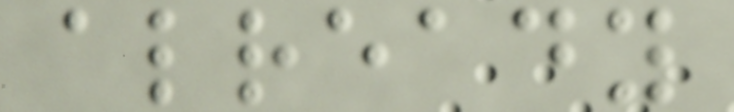already
